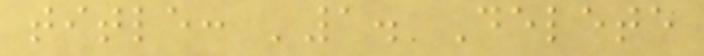title: '1. Delete
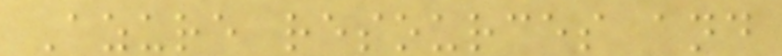Azure resources and
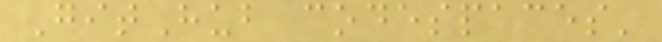GitHub codespaces'
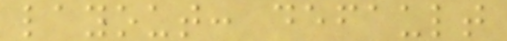layout: default
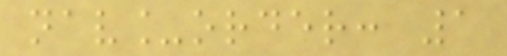nav_order: 1
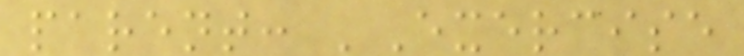parent: 'Exercise
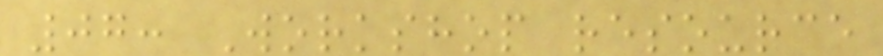07: Workshop resource
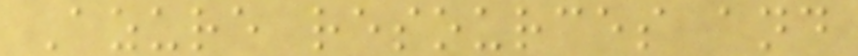Azure resources and
